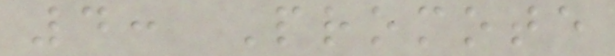4: Promote
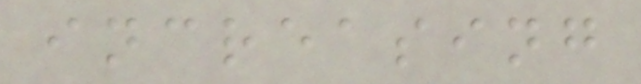increasing
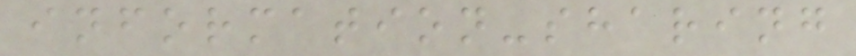information-sharing
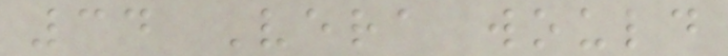34 Vera would
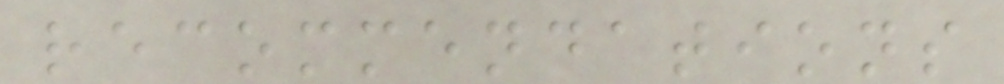recommendations
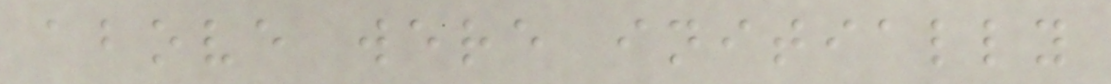above were initially
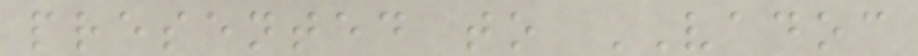presented to VADOC
